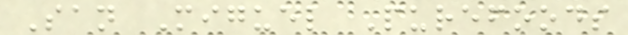San Miguel Purefoods
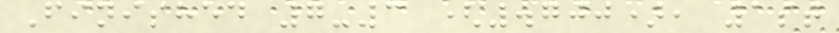Finished 7-3 (.700), 1st
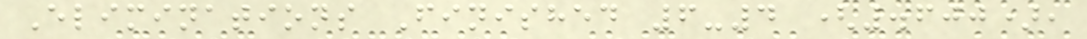Eliminations Finished 6-4 (.600),
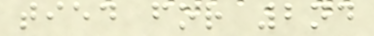tied for 2nd
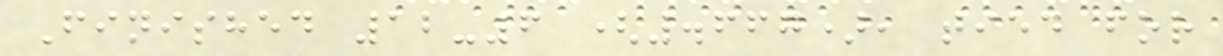Finished 12-6 (.667), tied for
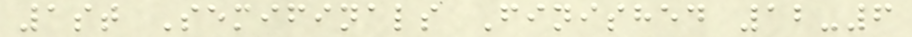1st Semifinals Finished 12-6
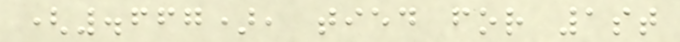(.667), tied for 1st
